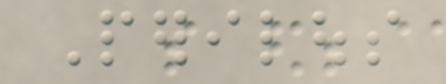Perilous
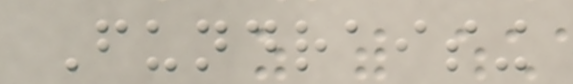Fundraising
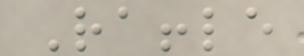Raffle
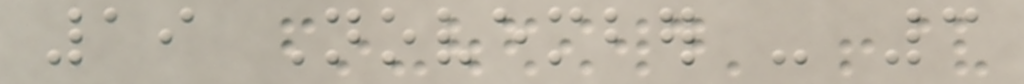19 November - 3
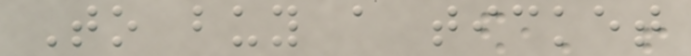To buy a ticket
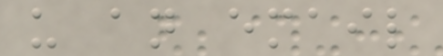us an email
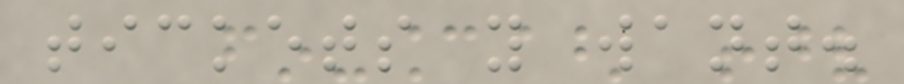tickets you want.
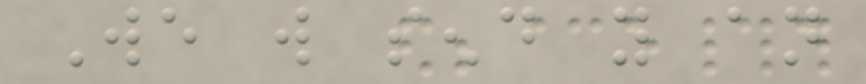We will send you an
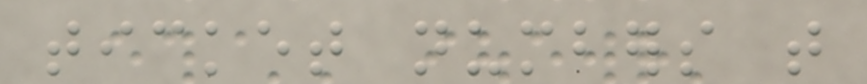ticket numbers that
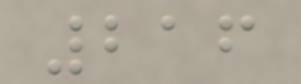216
